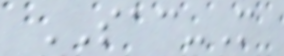SAC-M
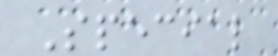Special
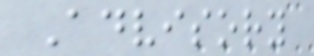Advisory
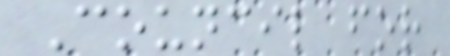Council for
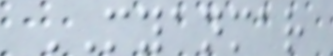MYANMAR
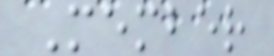Member
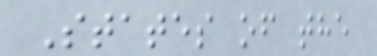States of the
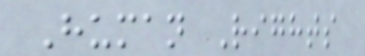Human Rights
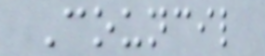Council
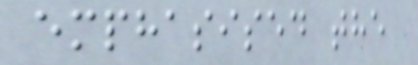emphasised the
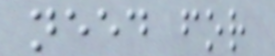need for
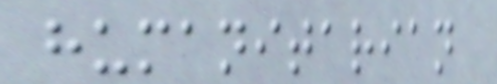humanitarian
